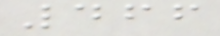466
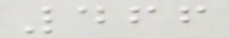466
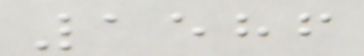1586
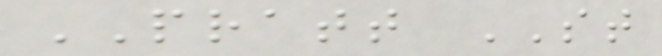PRATT ST
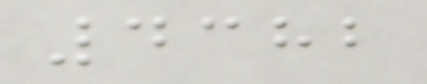4382
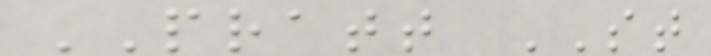PRATT ST
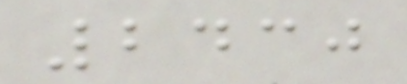2430
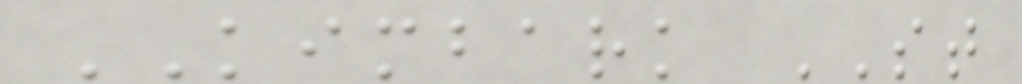KIMBARK ST
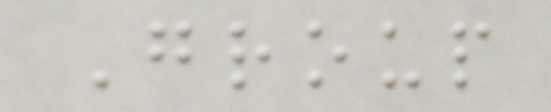Group
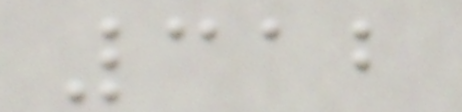312
